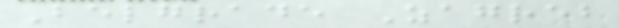Belgrade Zagreb
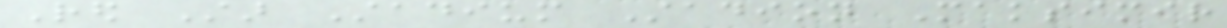Red Star Stadium Stadion Maksimir
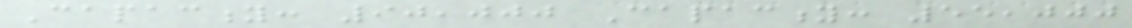Capacity: 90,000 Capacity: 55,000
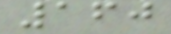160
